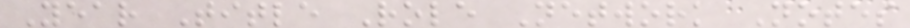Year Title Role Network Notes
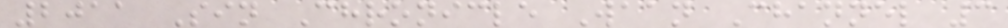2011 Sin Chronicle Waan Channel 3
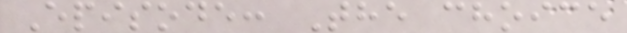Episode: The choice
